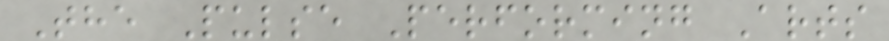The Pulse Performing Arts
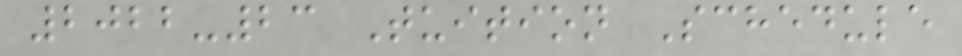2022-23 Tuition Schedule
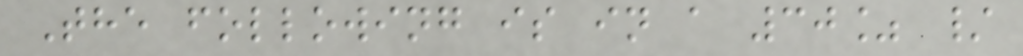The following is in a 30% /
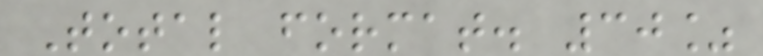Total format. 30%
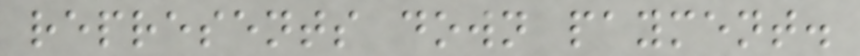represents down payment.
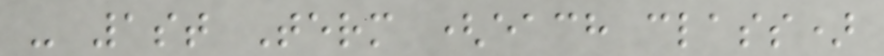- 1st Term (each class)
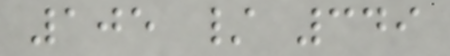105 / 349
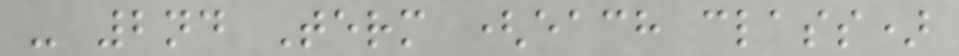- 2nd Term (each class)
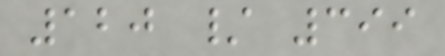120 / 399
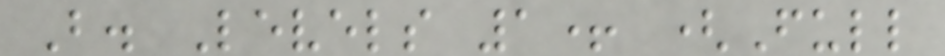B. Levels 1+ (Full
